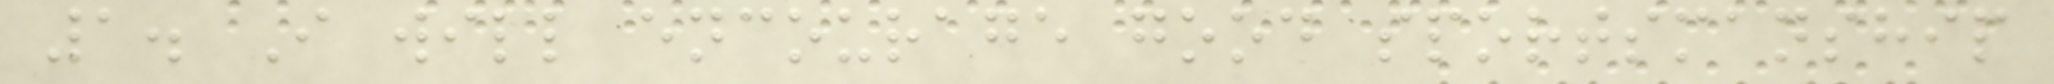1. I will encourage good sportsmanship
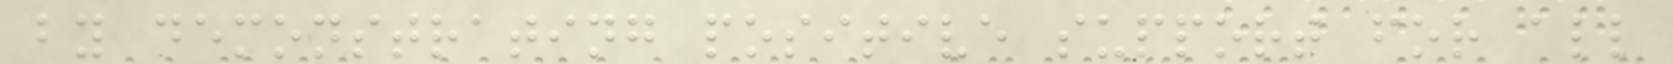by demonstrating positive support for all
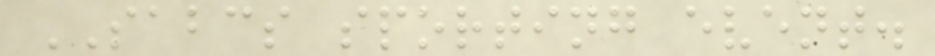SABCS sporting event.
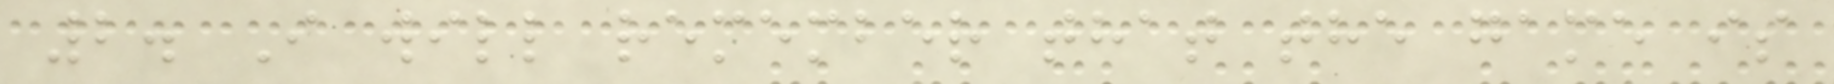2. I will remember that the game is
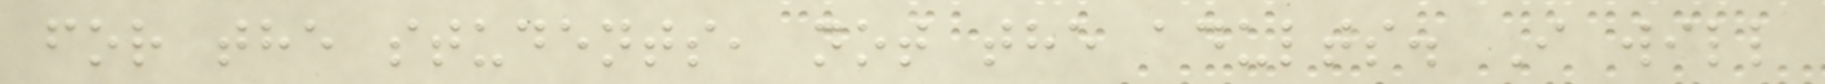for the students, not the adults. I will
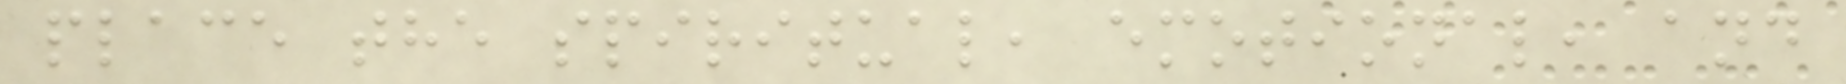place the spiritual, emotional, and
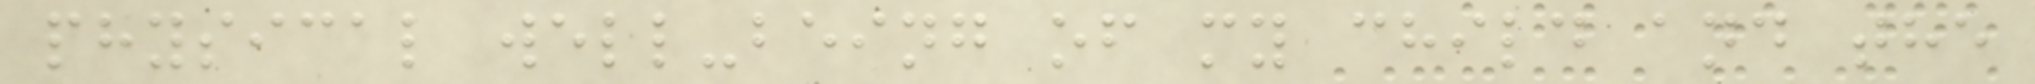physical well-being of my child and the
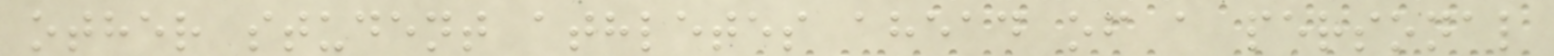other student athletes ahead of a personal
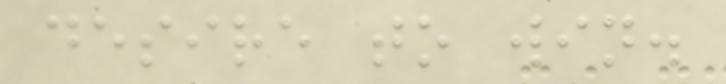desire to win.
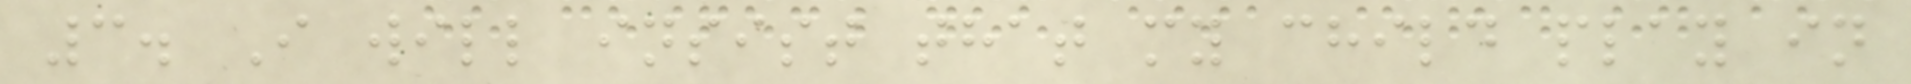3. I will insist that my child play in
